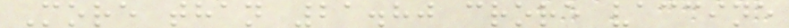More than 21.80 crore vaccine
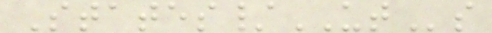States/UTs
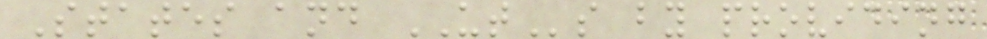States and UTs by providing
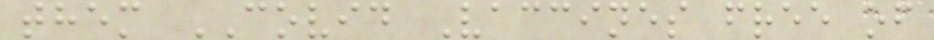them COVID Vaccines free of
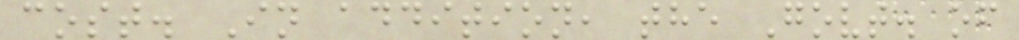cost. In addition, the Govt. of
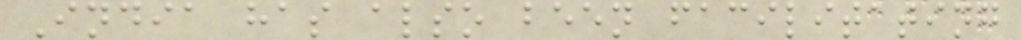India has also been facilitating
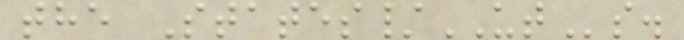the States/UTs.
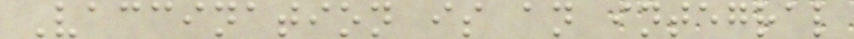Vaccination is an integral
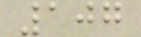107
